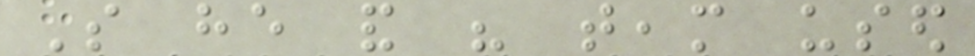So he and his team used
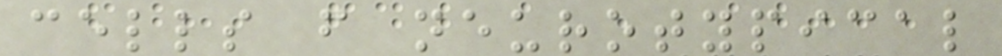cells from neurotypical
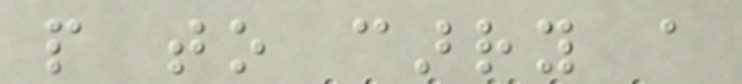people to carry a
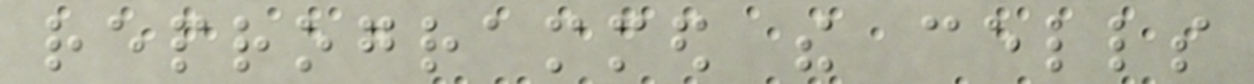reprogrammed the cells
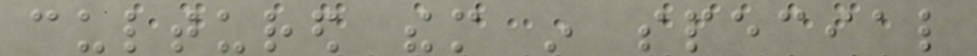cultured them in special
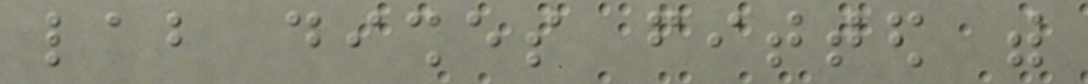lab dishes fitted with
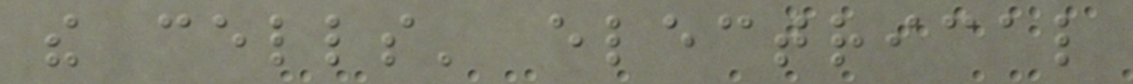the cells' electrical
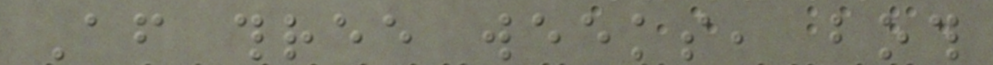After three weeks, both
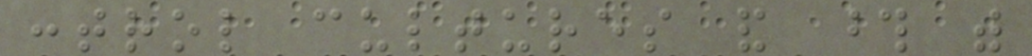control cultures and those with
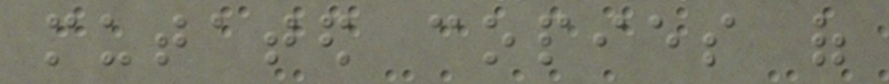mutated copies of
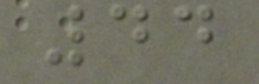44
